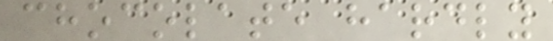chocolate hardly
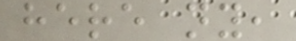here ny,
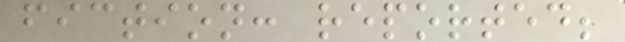fiction: reported;
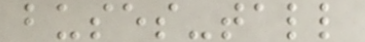buses-tall
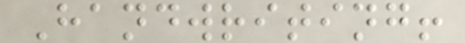Handwriting!
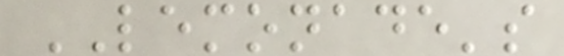LEMONADE's
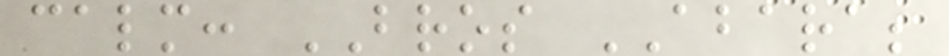calm: BROS ABARA;
